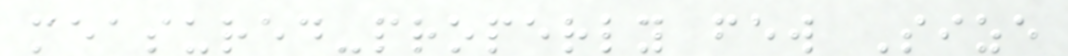measured-properly few Size
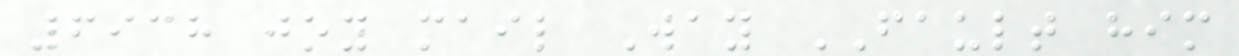6938 joy mail Way FAULT him
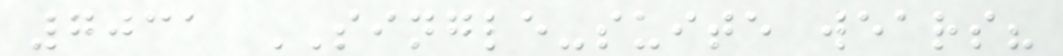7031 SINGLE-suite wears?
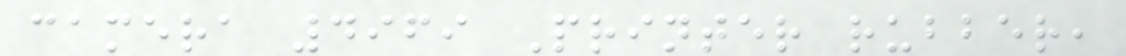camera 4969 Printer rubber,
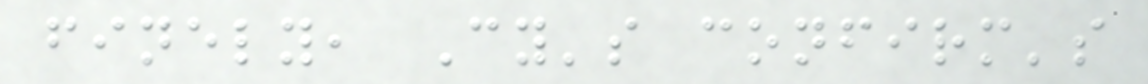finely, Cy's confirm's
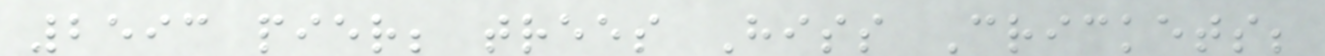2593 pier; trees Hiss Crickets;
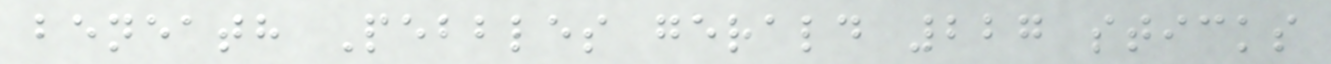beneath Pebbles gerald 227 sticks
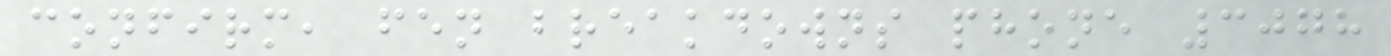confirm, fen breakdowns phone 3078
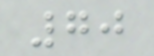70
